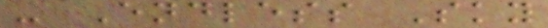- Endless Sky
